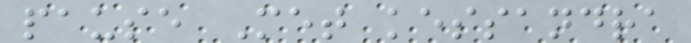pause Met kessandra
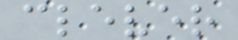clever
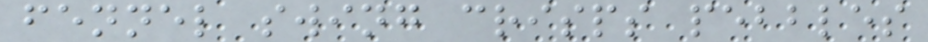fennel swing crisps pebbles
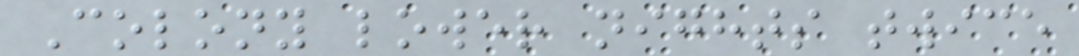Colony lower nights twice
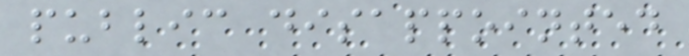public disappointed
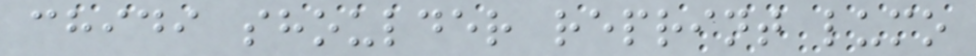chidi shoulder reprint lumo
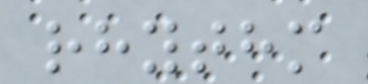rhythm
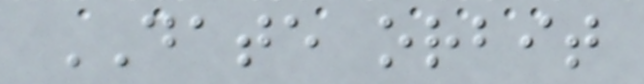DATE orbit
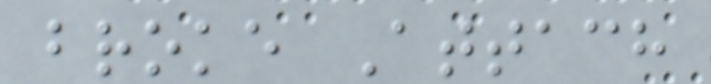broke Attach
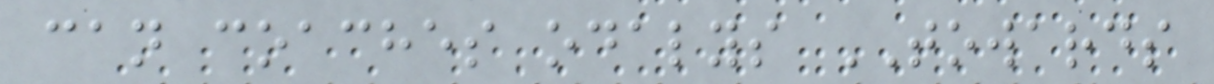can coaches odalys TOWARDS
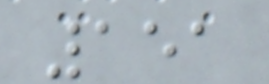151
